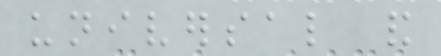universal and
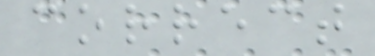correct
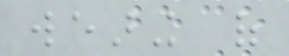wearing of
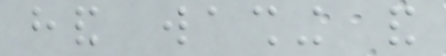hand washing and
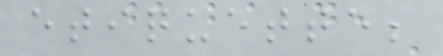etiquette;
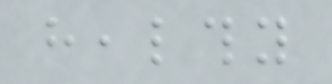healthy
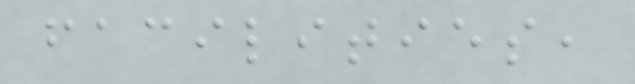facilities,
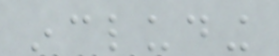including
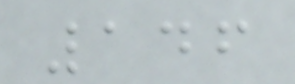146
